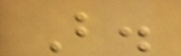B.
